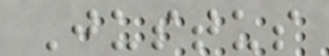Justus
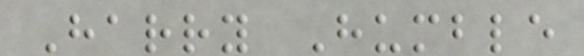Harry Humble
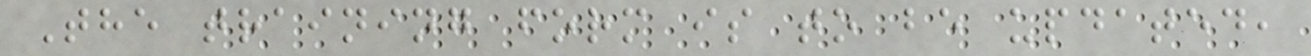The training form is to be updated,
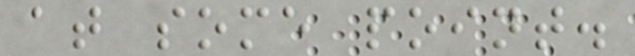at some point.
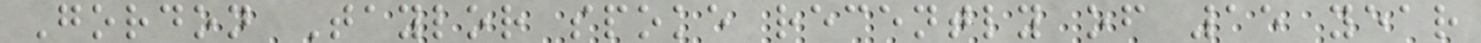Gordon Taylor spoke recently of 15 year
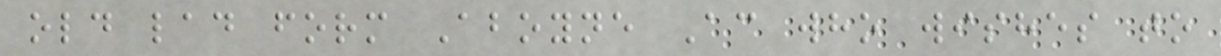old lad form Aboyne Ac who wishes to
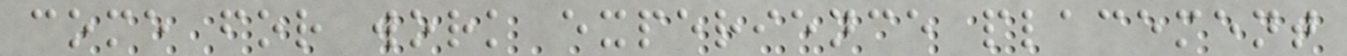come for work experience placement
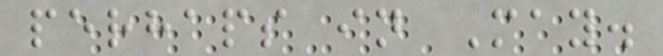perhaps in May.
